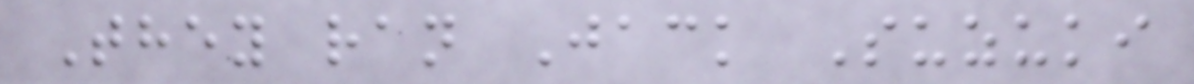They ran Jack Suzuki
